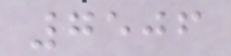7506
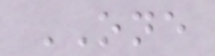ONE
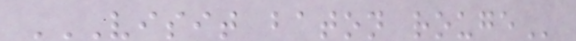VISIT BATON ROUGE
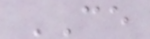CE
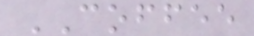COFFEE
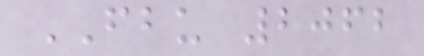FBU 2062
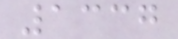1337
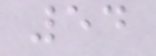54
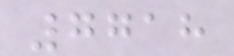7718
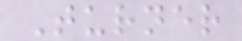Turner
